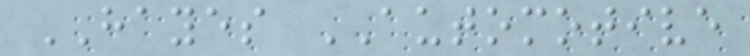HAYES AUTOMOTIVE
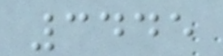3445
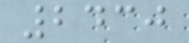2430
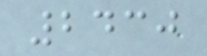2430
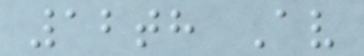12th Av
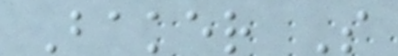Baker S
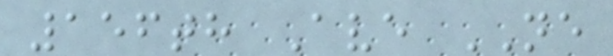156th Ave NE
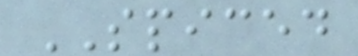SPICED
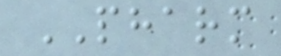PHARM
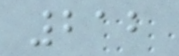212
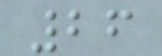26
